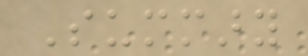Summary
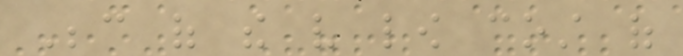Because of the very low cost of
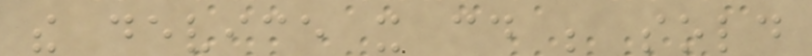the device it could be sold
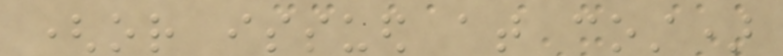(or issued at cost)
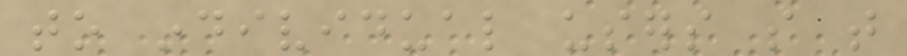to individual users so that
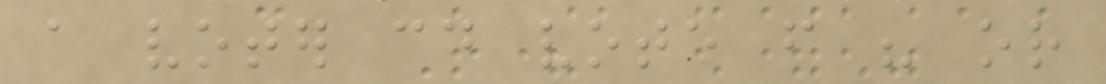a voter could vote from his or
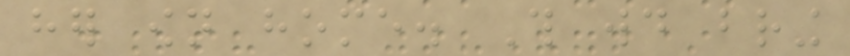her own home. This would bring
